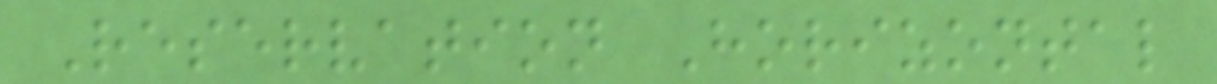Reservation Horizontal
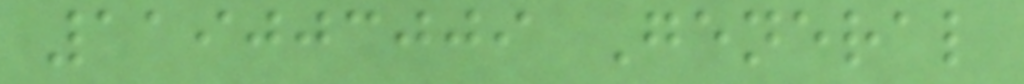119003009 General
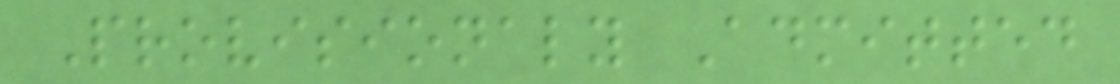Provisionaly Admitted
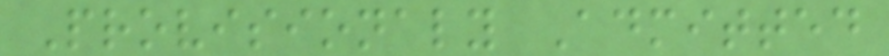Provisionaly Admitted
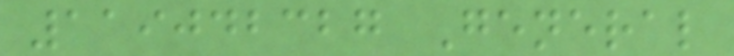119042327 General
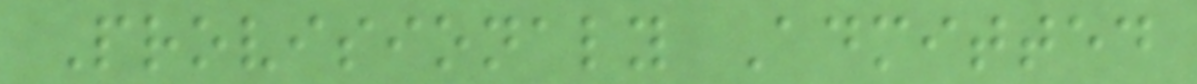Provisionaly Admitted
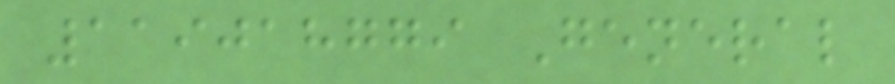119018779 General
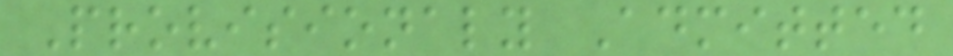Provisionaly Admitted
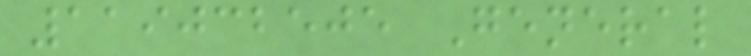119032505 General
